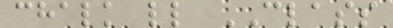chalk ll CLASS
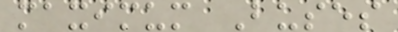maximum Buses
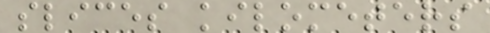slices kilometers
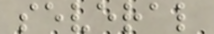several
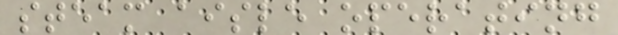steam aisle operating
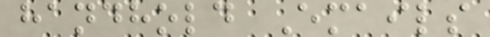handhold Emails
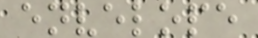envelope
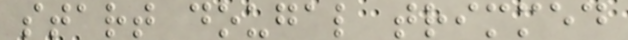start dougal trimmed
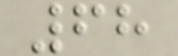68
